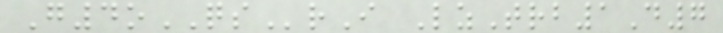G4oQSrI LzTrb1D7
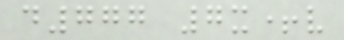d777 7x+v
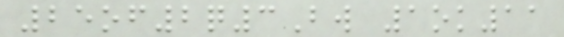25of2q3Bw 1ok11
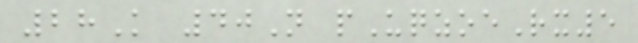28K 40N pUqzoeRx5
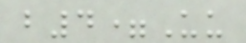b4=Uu
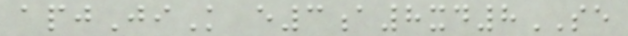apjJiK e3a8xd8SE
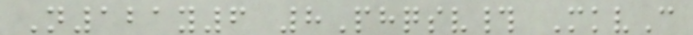N121y6 8Phqsv# MkvC
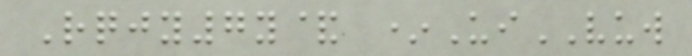Rqjy7y& *UiVUW
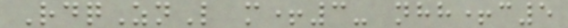RdqZnL m+3- nhh+c5
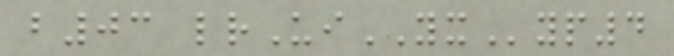b03 lrUiYXyp4
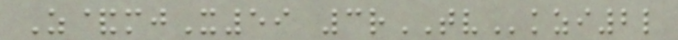Z&mjX59 3rTVkzi2l
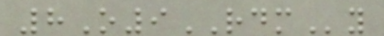8O9RDMy
